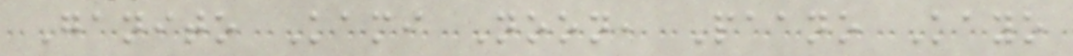Ganito Kami Noon, Paano Kayo
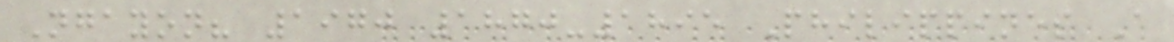Ngayon? 1970 1870-1895 Philippines A
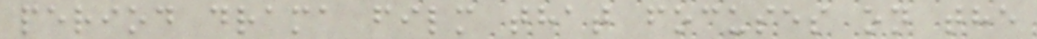period drama film that focuses on the
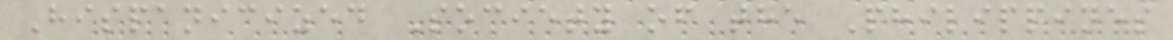Hispanicized Society of the Philippines
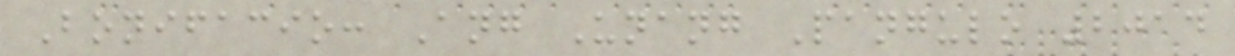Bonifacio: Ang Unang Pangulo 2014
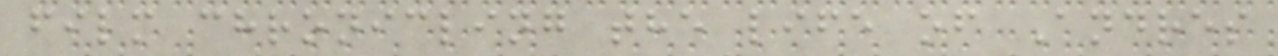film chronicling the life of Andres
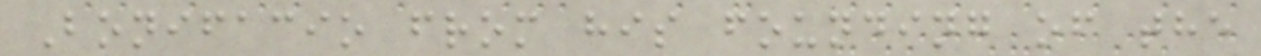Bonifacio from his founding of the
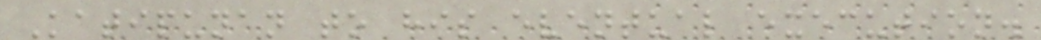Katipunan to his eventual execution.
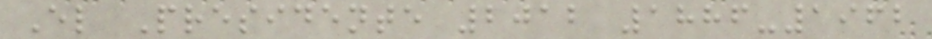El Presidente 2012 1886-1962
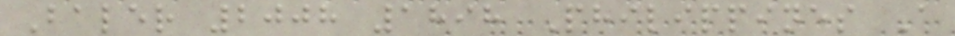Baler 2008 1898 Philippines A
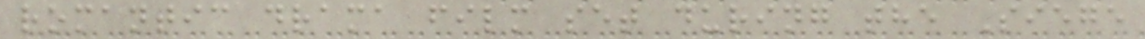romantic drama film set during the Siege
